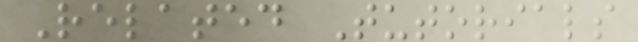Related Tutorials
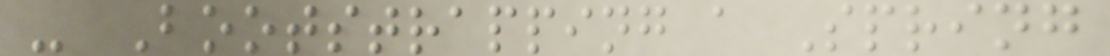- Bootstrapping a Spring
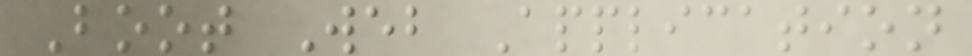Boot Web Application
